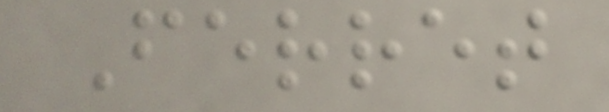Ferret
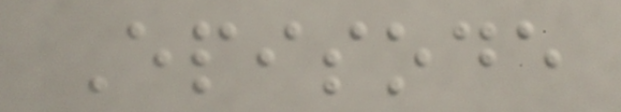Episode
